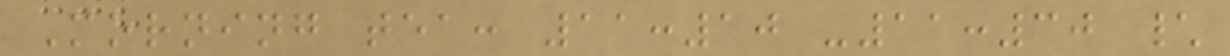Morning tea: 11:10 -11:30 \
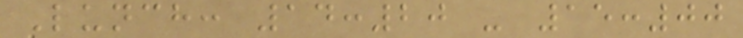Lunch: 14:20 - 15:00
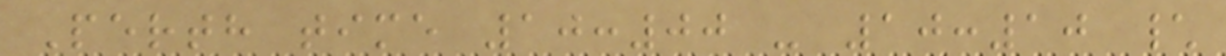Perth time 10:00 - 10:10 \
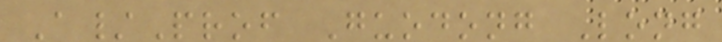A/Prof Guodong Long
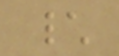\
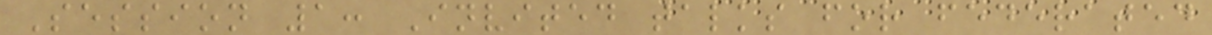Session 1: Invited talks for federated
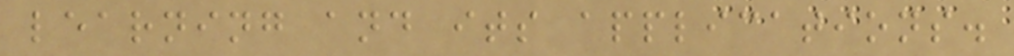learning and its applications.
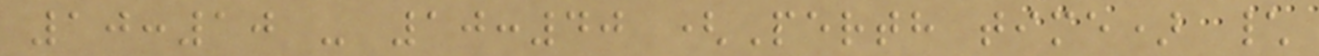10:10 - 10:40 (Perth time) \
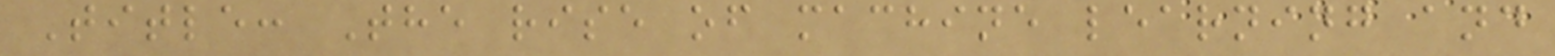Title: The rise of machine learning and
